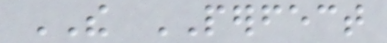THE PERFECT
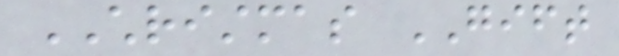CHRISTMAS GIFT
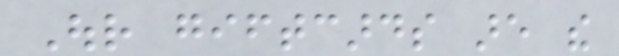Our giftcards are the
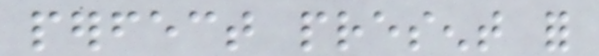perfect present for
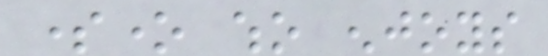someone who enjoys
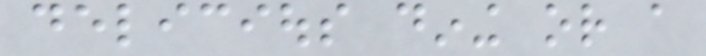delicious dining or a
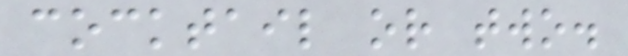cocktail or two.
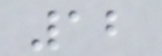12
